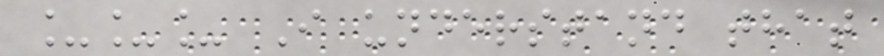___ I understand that
